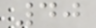40
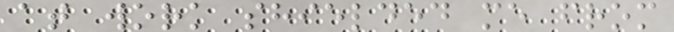at work shielded me from
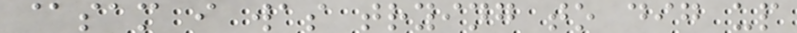@sam i was trying to dig up
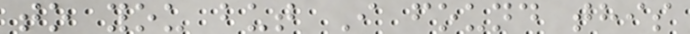to you but I found this
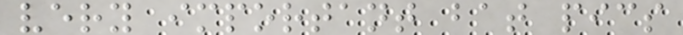very important bat pics
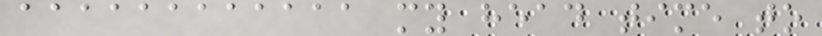aaaaaaaaaaaa my head time to
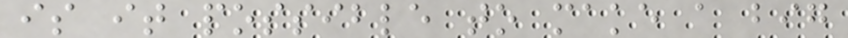is it possible to make a big
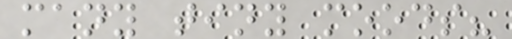many tiny moods?
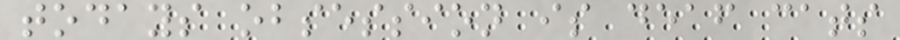todays obsession is deaf cats
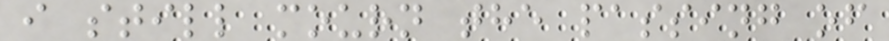i still mourn the passing of
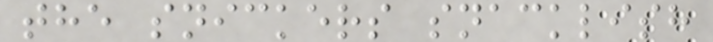the snickers snacklish
